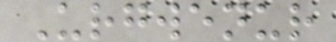Urgwenur
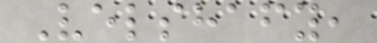Velshafy,
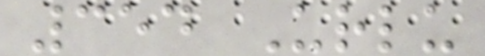354 Urlu
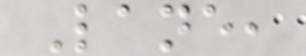Lane,
